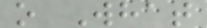o What
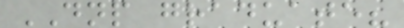DNP graduate?
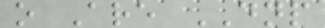o Are DNP
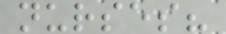nurses?
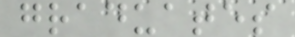graduates
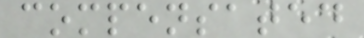compensated
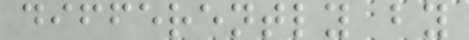differently by
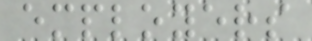employers
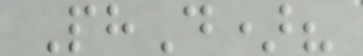PhD)?
